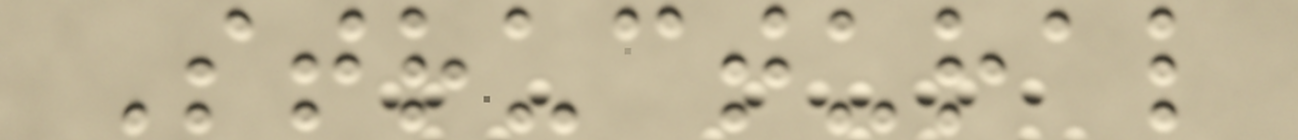Structural
